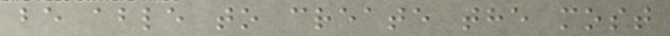be able to create the most
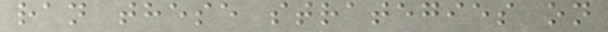ran these strategies on
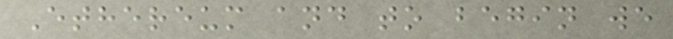Ethereum and to begin we
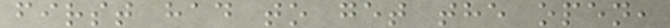first had to get the open,
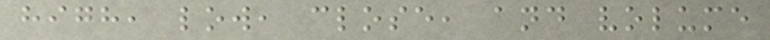high, low, close, and volume
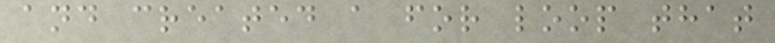and created a for loop that
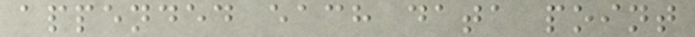appended each data point
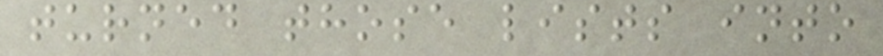turned those lists into
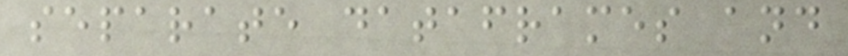separate dataframes and
